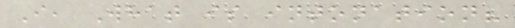I, What is intonation?
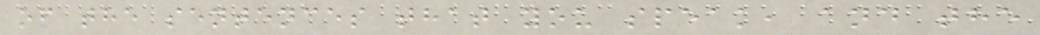of the sentences that you speak, and the
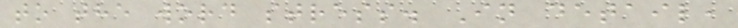to the word stress. In detail,
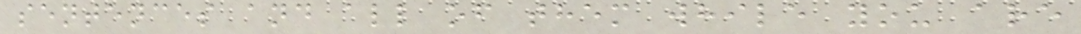sentences and all of them while you are
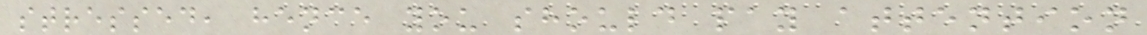stressed, hence you should pay attention
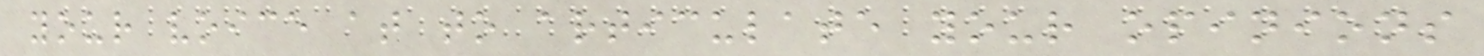your voice at to articulate your opinions
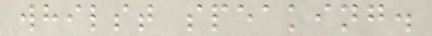whilst speaking.
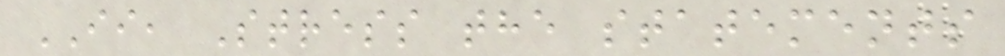II, Stress the statements
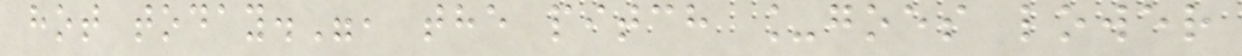hot today.", the pitch _goes lower
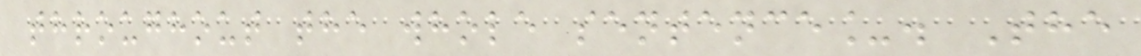throughout the whole sentence_. The
